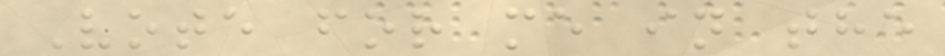Vote for me in the
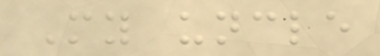My uncle
